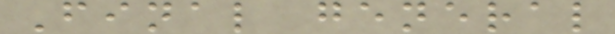Final general
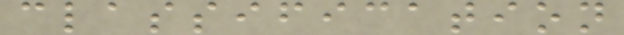classification
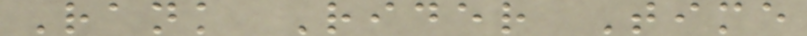Rank Rider Time
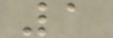1
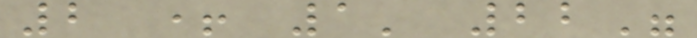2 + 1' 22"
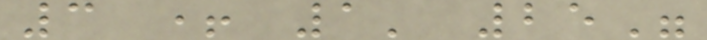3 + 1' 25"
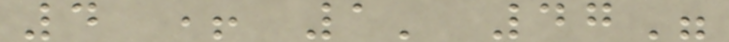4 + 1' 47"
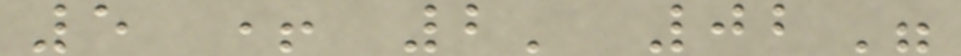5 + 2' 02"
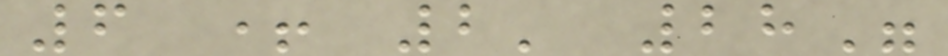6 + 2' 28"
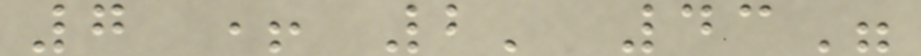7 + 2' 43"
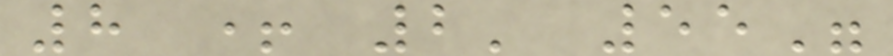8 + 2' 55"
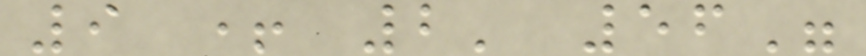9 + 2' 56"
